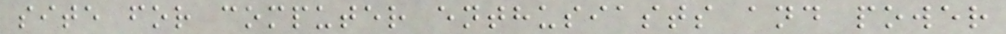site for computer enthusiasts and power
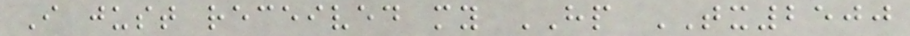I just received my HP TX2500
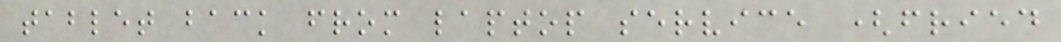tablet back from laptop service (fried
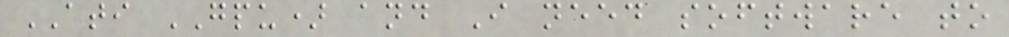ATI GPU) and I need software to
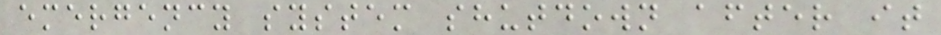emergency system shutdown after it
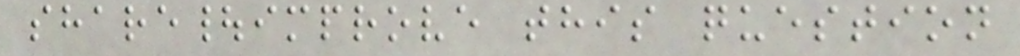share|improve this question
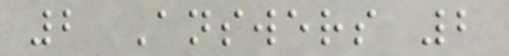2 Answers 2
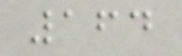164
